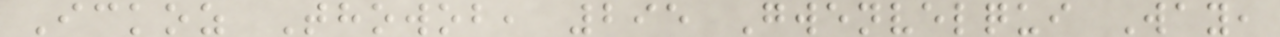Ickoz Thowob, 295 Gwenvelqui Way,
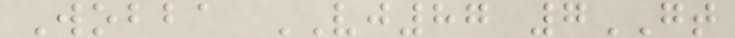Wobba VJ87 7GT
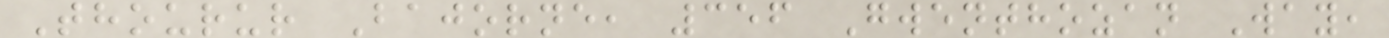Thourur Bajorne, 356 Gwenthozan Way,
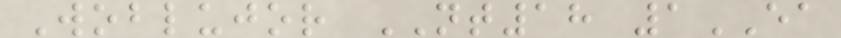Woblujor NT18 1EA
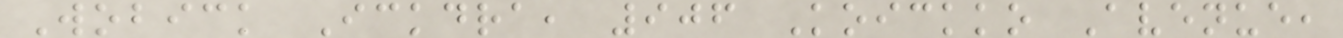Wobick Ickdra, 906 Koickko Avenue,
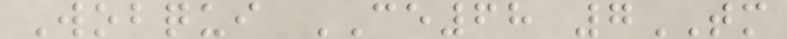Wobqui CE68 7TM
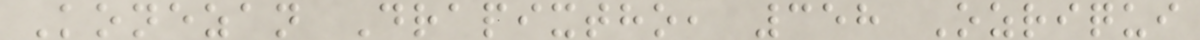Konezan Drapixtho, 358 Ozriqui
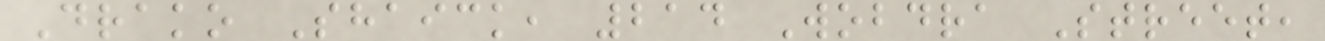Drako Shaick, 214 Wobdra Street,
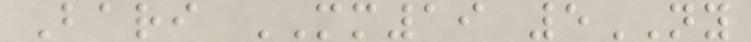Bari MM19 5NY
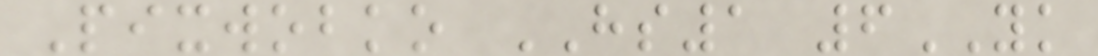Pixwobko HS1 6YK
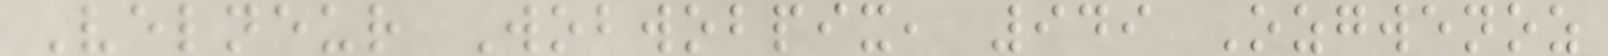Velneur Wobwobpix, 949 Ozgwenoz
